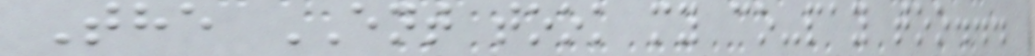The ENT took my co-pay too...
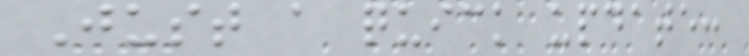Just a quick update:
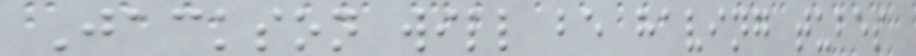Jackson will be having tubes
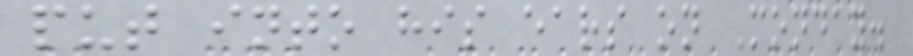put into his ears on Monday.
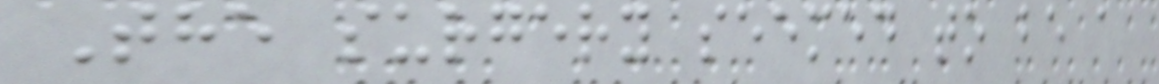The surgery seemed to be a
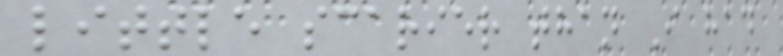little scarier than I had
